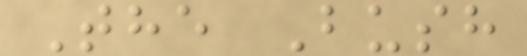The Bush
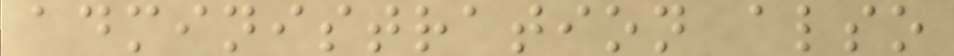administration also
